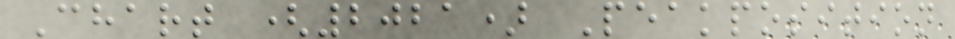Chart (2021) Peakposition
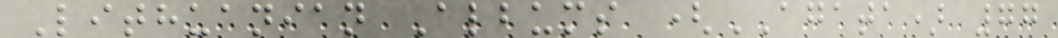Lithuanian Albums (AGATA) 77
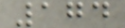174
